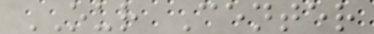OUR Center
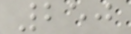250
